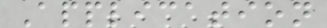Application
